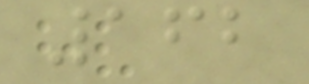162
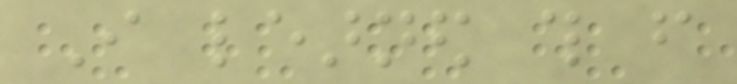I learned this from
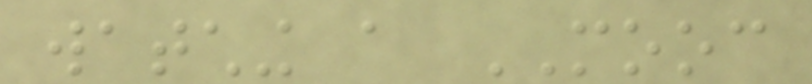watching a MOOC
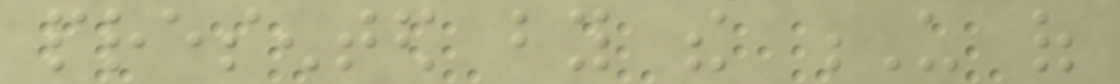presented by the U of
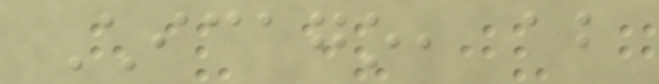Chicago, about
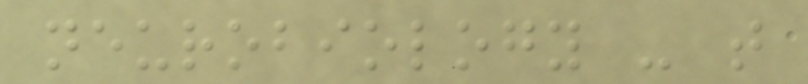neurobiology - that
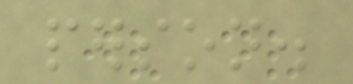person.
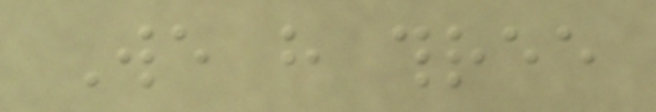We have three
